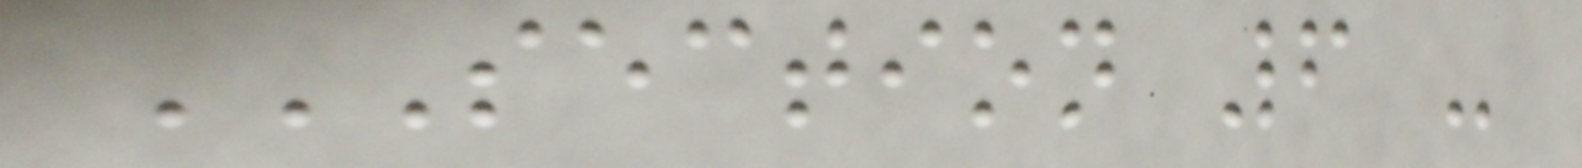SECTION 6 -
